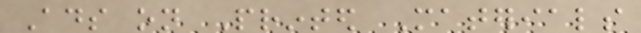Ads on Printed Materials
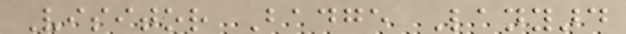Visitor Badge Lanyard
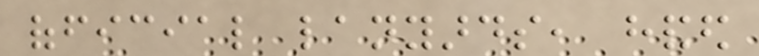official lanyards, handed
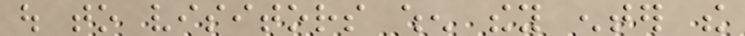out to visitors when they enter the
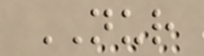NUR
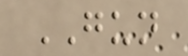GUN
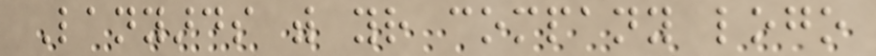Lanyards with your company logo
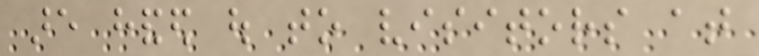are handed out to visitors at
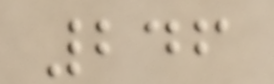246
